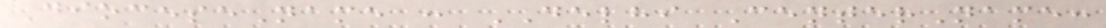DioceseName : DELHI CenterName:
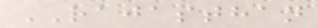RAJASTHAN
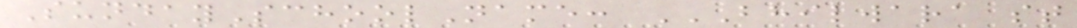SundaySchoolName: BHILWARA ST
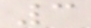3
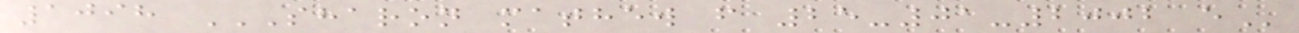1098 SHARON MATHEW F 25-01-2002 E
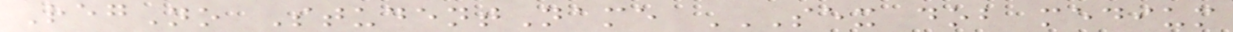RegNo StudentName SEX DOB MEDIUM
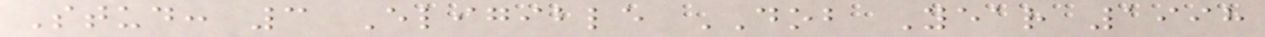Stud: 3 Eligible DOB Year 1998
